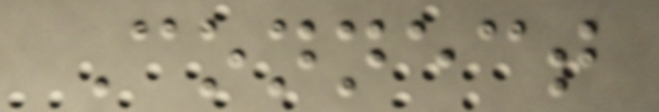Connect
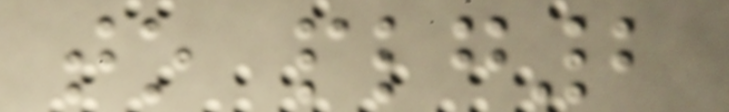to plg2
